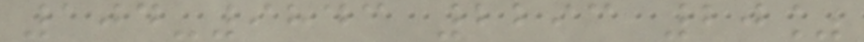104-9843 2293 20%
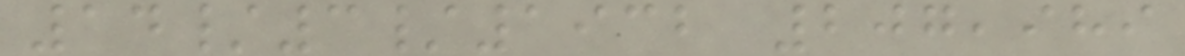14/3/1932 207,989
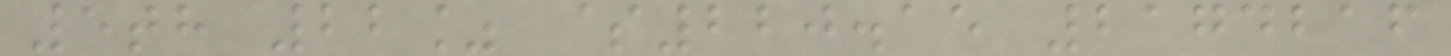5th 22% $220.15 2174216
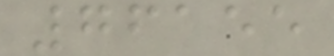76155
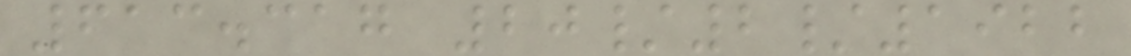613.317 20/2/1922
